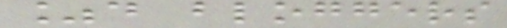%d bloggers
